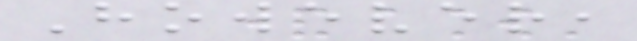However,
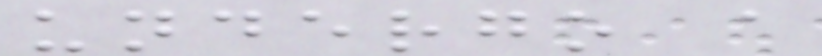undergo a
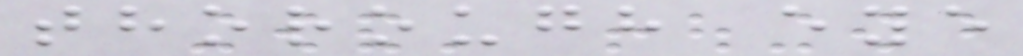thorough eye
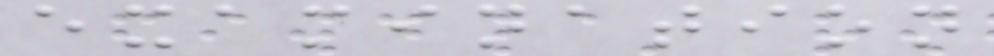examination
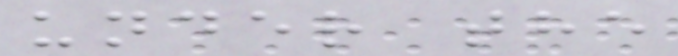under the
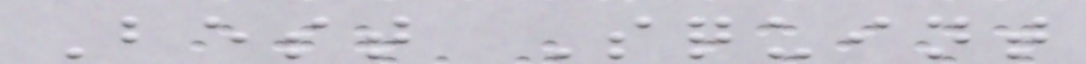Best Squint
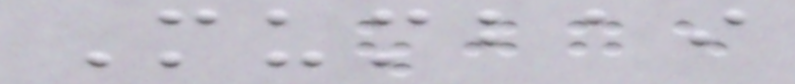Mumbai
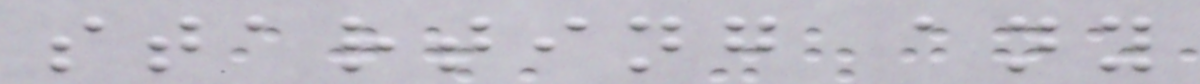starting any
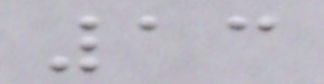13
